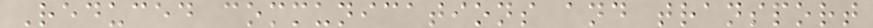Reduced communications and transport
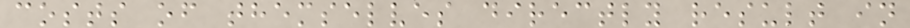costs of themselves directly result in
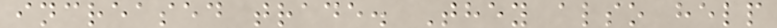increased trade. They also help
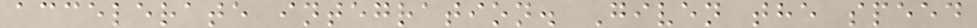accelerate integration. Given the speed
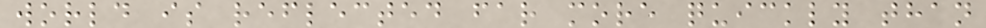world is reflected far more quickly than
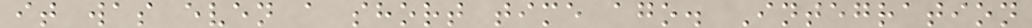it was even a short time ago. Integration
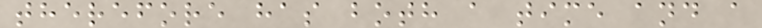therefore has both a time and a
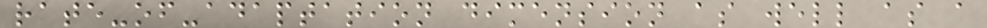rate-of-adaptation dimension as well as a
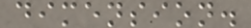dimension.
